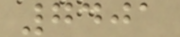7401
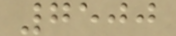7500
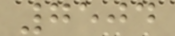7504
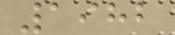1982
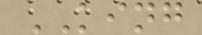KING
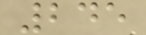245
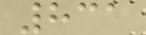831
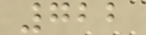722
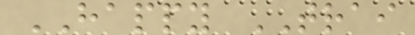HAPPY TRAI
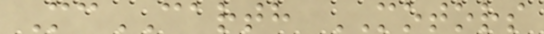McCARTH MOTORS
